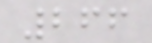266
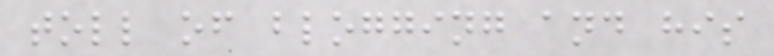toll of blogging and his
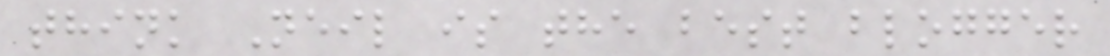think Neil is the best blogger
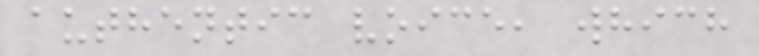authentic voice, which
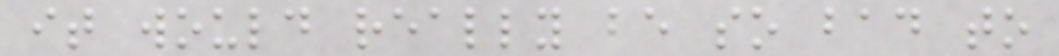it would really be so bad to
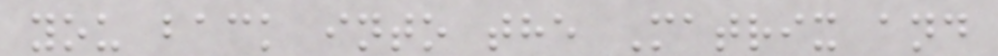you back into the Matrix and
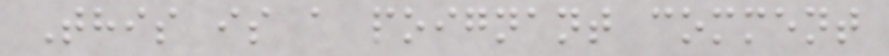This is a poignant comment
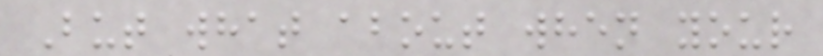But what about when your
